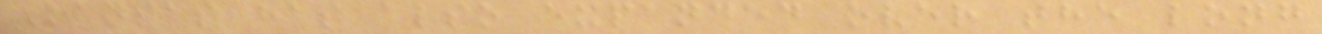Kansas has also expanded over the long
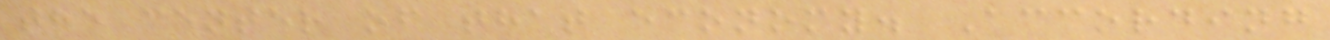the center of that economy. According
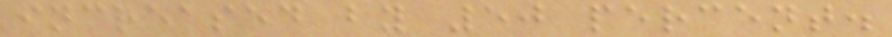increased by 50 percent.
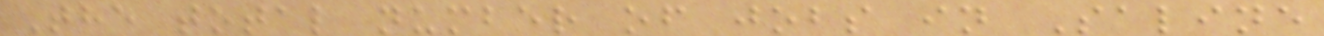The total number of jobs in Saline
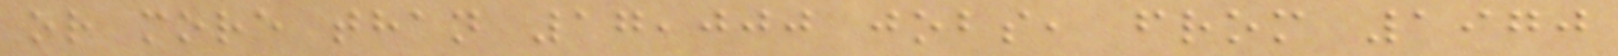or more than 17,000 jobs, from 1970
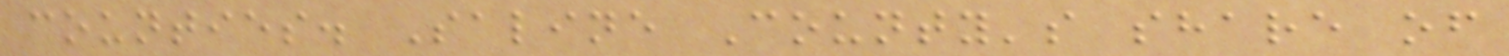counties. Saline County's share of
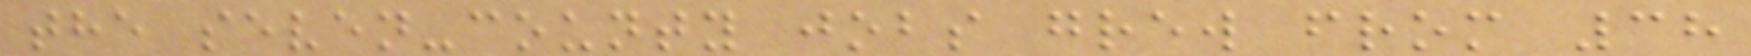the seven-county jobs grew from 38
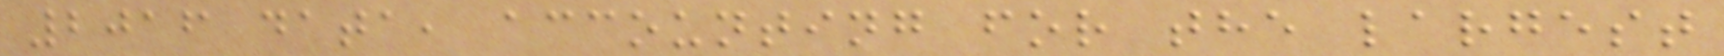2016 data, accounting for the largest
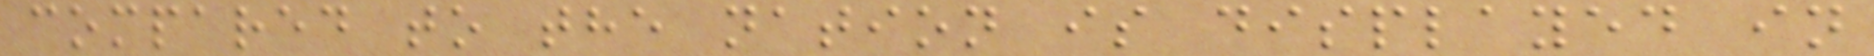compared to the nation is displayed in
